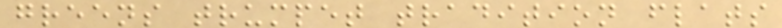greens trumpet tradition flats
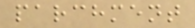parchment
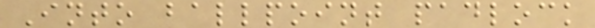Into ballpoint padlock
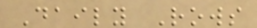Daily Rows
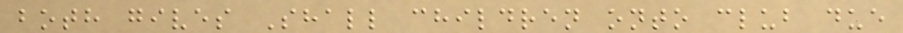both gives Shall children onto club due
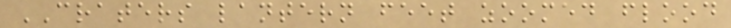CRATERS lantern feet zoomed flood
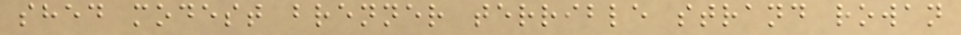shed modest brenner terrible strand rowan
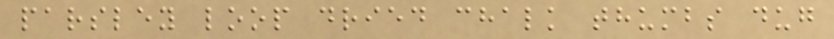parsley loop dried chalk thumbs dug
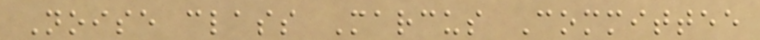Noise class Marcus Committee
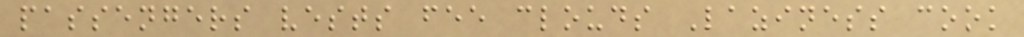passengers vests fee clouds Laziness cook
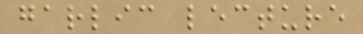garlic lecture
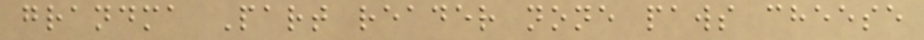grandma Part reader none paws cheese
